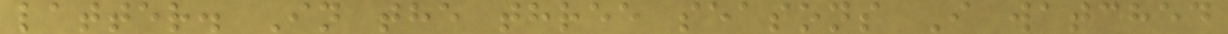latter. In the three seasons I watched
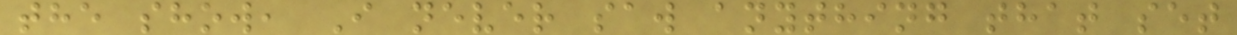the show, I never saw anything that set
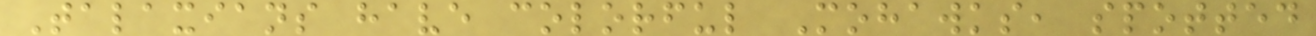Talaxians have colorful Mohawks, spotted
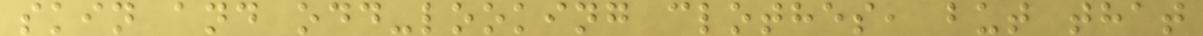skin and odd-looking clothes, but that
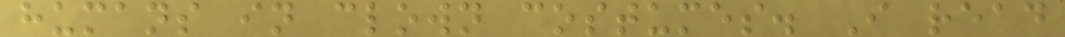humans in clown costumes. I read
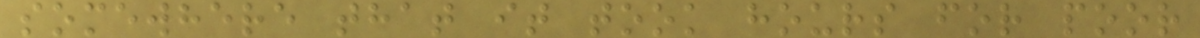somewhere that it took hours for poor
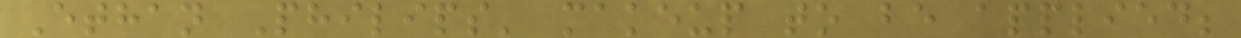Ethan Philips' makeup to be applied;
